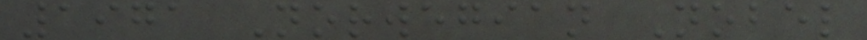1971 Norwegian Nobel
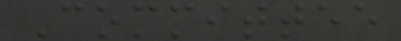Committee
